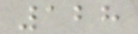128
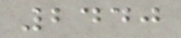2440
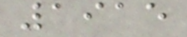1915
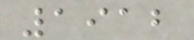1912
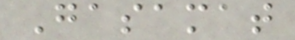Gasamat
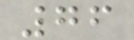76
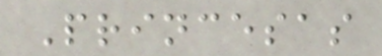Princesas
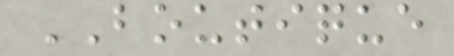BOUTIQUE
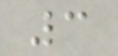3
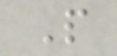P
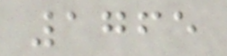1765
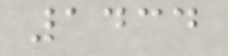1434
